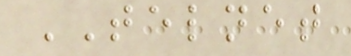TELNET
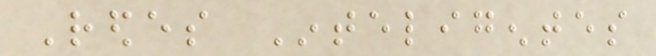Redes Inteligentes
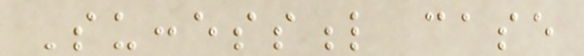Successful case
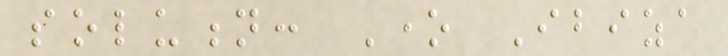solution: One Ibiza
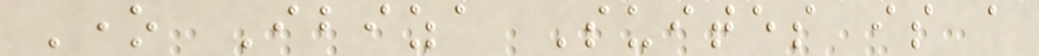One Ibiza Suites is a
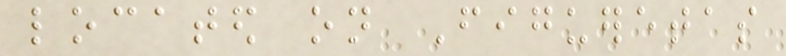located on Figueretas
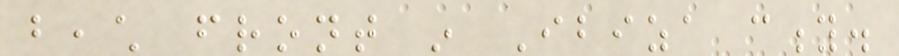beach front in Ibiza city.
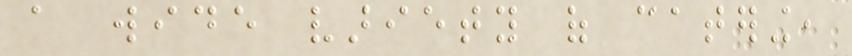a wide variety of catering,
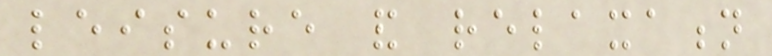leisure and relaxation
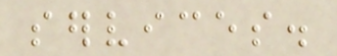services.
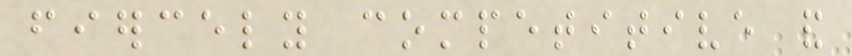fiercely competitive and
